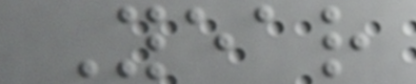Year
